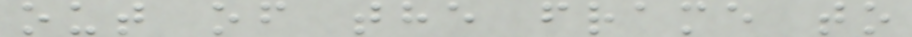out of the frame to
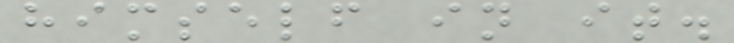himself in it.
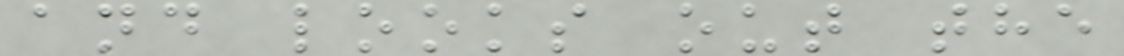and looks out the
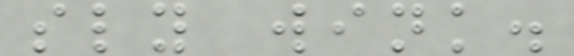sly wink.
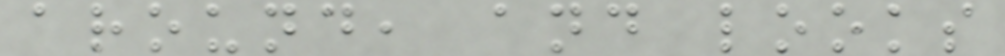around, and looks
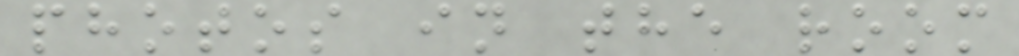photos in the room
